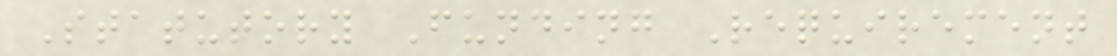Statutory Funding Requirement
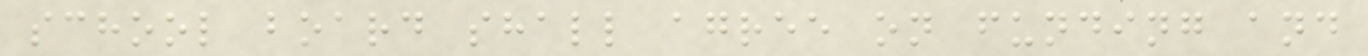school board shall agree on funding and
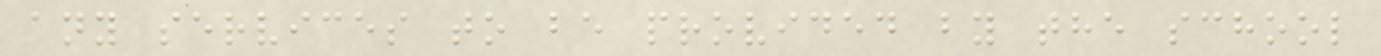any services to be provided by the school
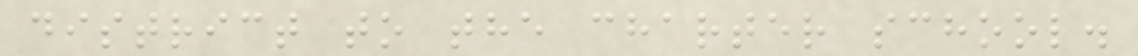district to the charter school.
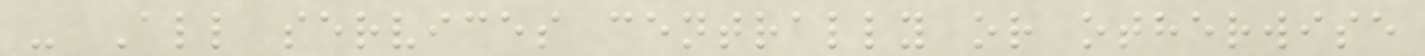- All services centrally or otherwise
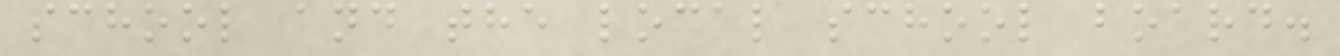school and the local school board.
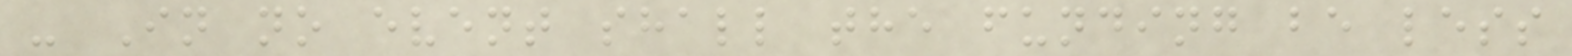- In no event shall the funding be less
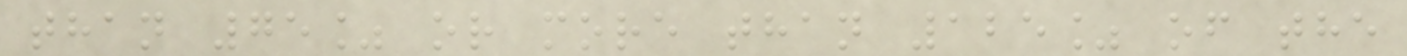than 75% or more than 125% of the
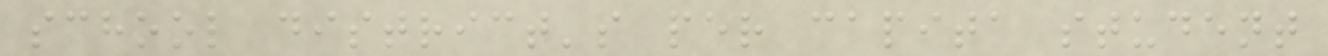school district's per capita student
